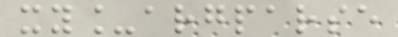xy_argparse
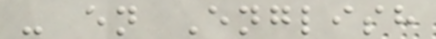- en English
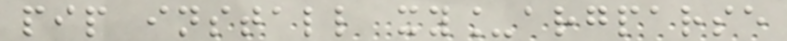pip install xy_argparse
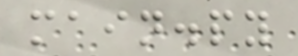main.py
